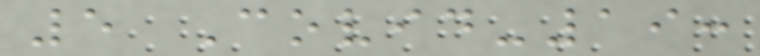5 Covid-19:
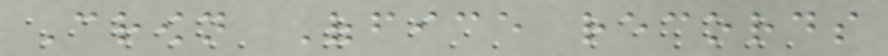Crown Office records
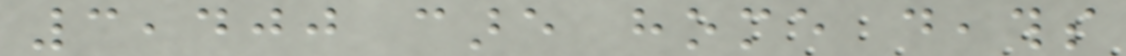3,400 care home deaths
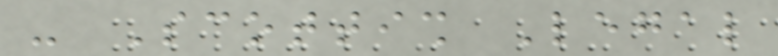- Scottish Legal
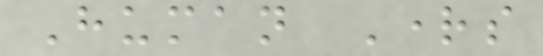Human Rights
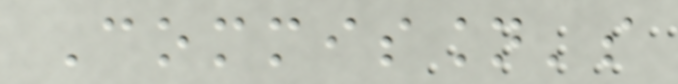Commission's
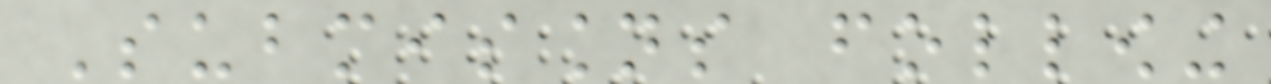Submissions following
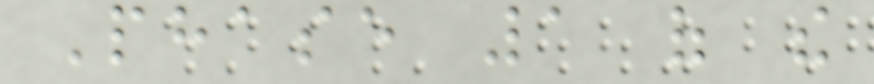Phase 1 of the
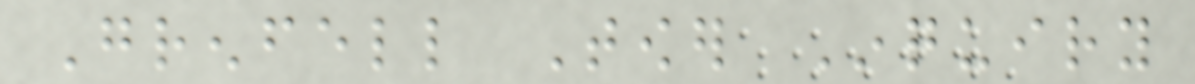Grenfell Tower Inquiry
